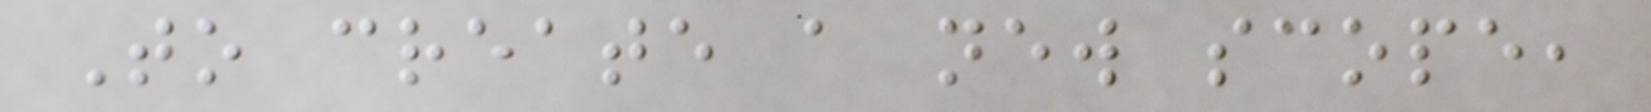To create a new scope,
